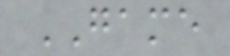GAME
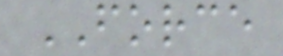FORCE
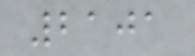2101
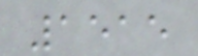1515
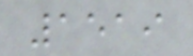1519
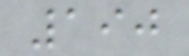190
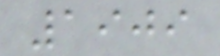1909
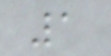1
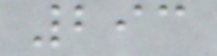293
